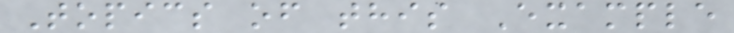Topics of this Example
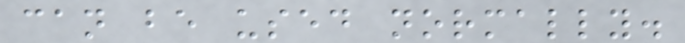can be used normally.
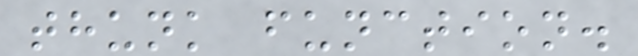thunk function.
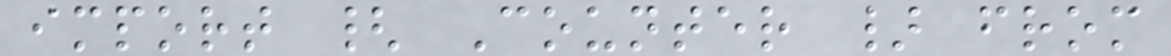import { Counter } from
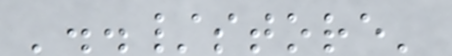'../store'
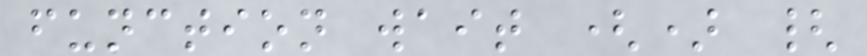function wait () {
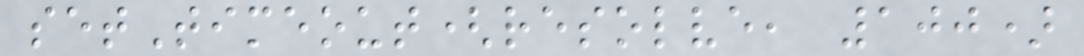setTimeout(resolve, 100)
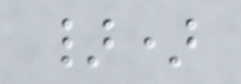})
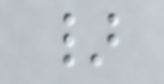}
